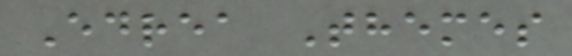Edrea Themes
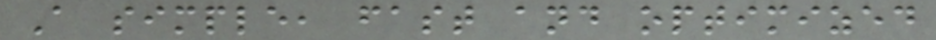A simple, fast and optimized
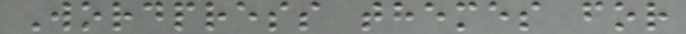Wordpress themes for
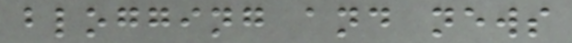blogging and news
